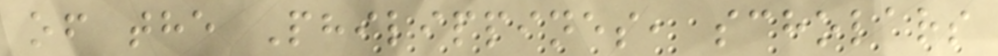of the Philippines, scholars
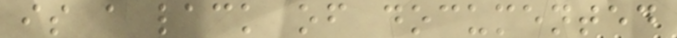is a lack of documented
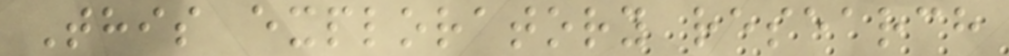This exploratory research
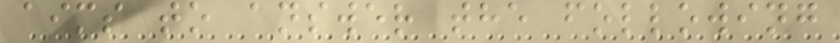aims to answer the following
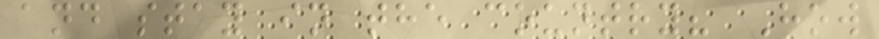and stay in the country? How
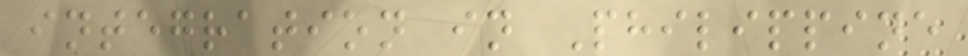integration in Philippine
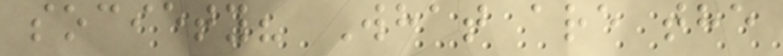society? What are the
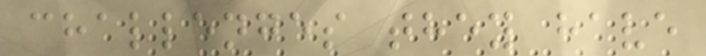challenges they have
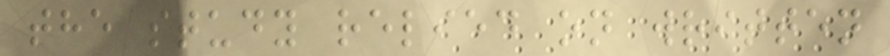the study relied on written
